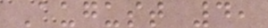August 4,
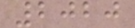2020
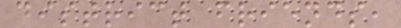district friends,
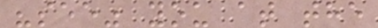"see" you at the
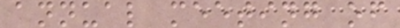annual meeting of
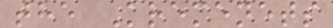the Kremenets
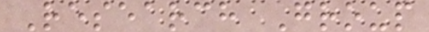Research Group
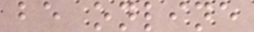be online
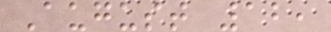August 12,
